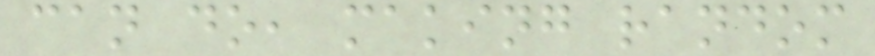can do, making random
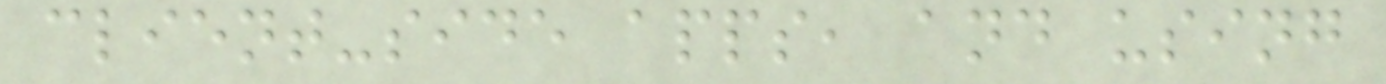client-side apps, and using
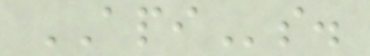APIs.
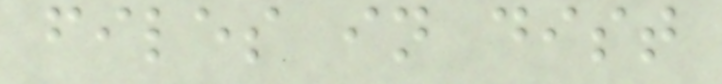files in dist
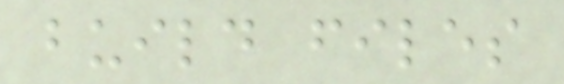build files
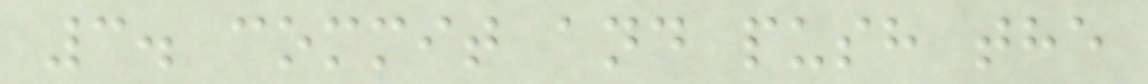3. commit and push the
